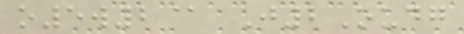o5w2@ J2Oudg
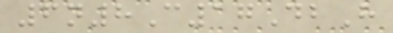6n8C17DbH
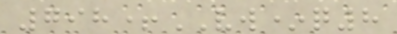798+VW*q8
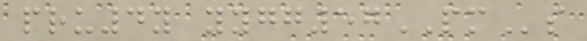pru4y yygg57PMs
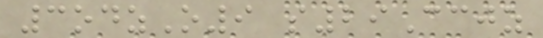3odzO9 s29Ccjz
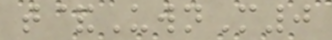t&UwnM0
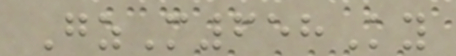GzM658Ky
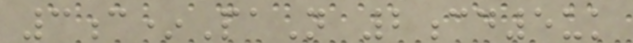3c*PaN 2cd5uk
